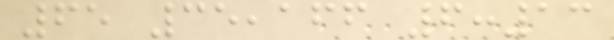65 35,166 6:13
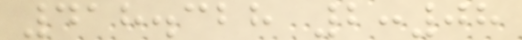418.328 2:08
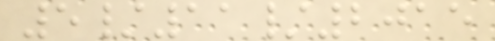5/11/2015
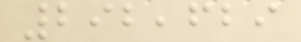292,629
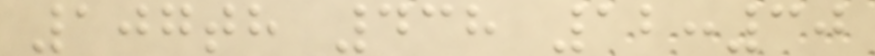107th 438 12:30
